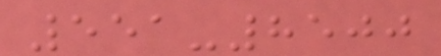551-8500
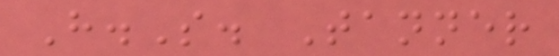H.S. Tanner
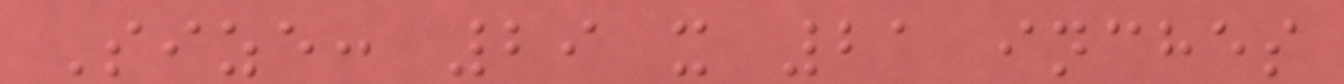Size: 29 x 21 inches
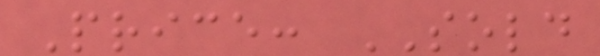Price: SOLD
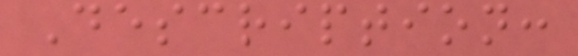Description:
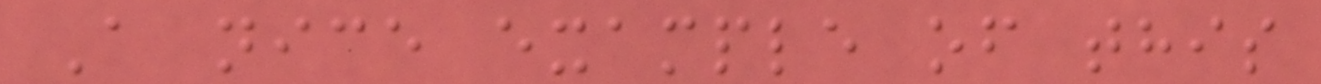A nice example of this
